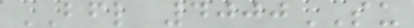BFL 4000SU
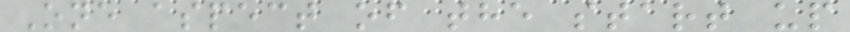One aspect of the start up
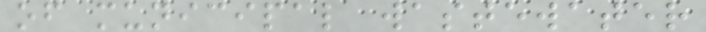of municipal wastewater
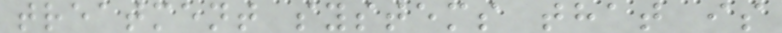treatment systems that is
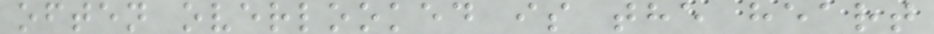often overlooked is the heart
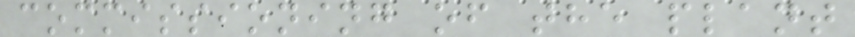commissioning of the plant
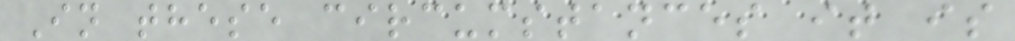In these circumstances it is
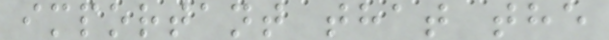important that the
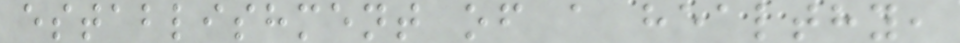establishment of a healthy,
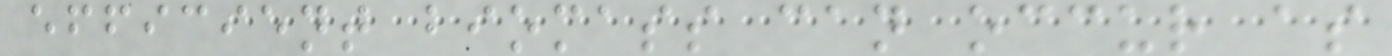efficient biomass can occur as
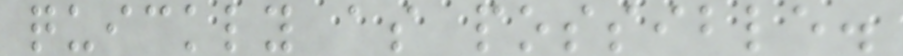quickly as possible.
